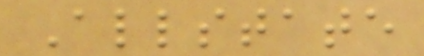Allstate
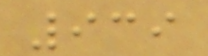939
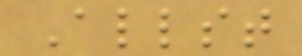Allst
